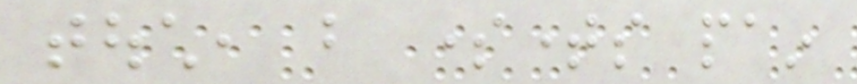touch, but sometimes pain
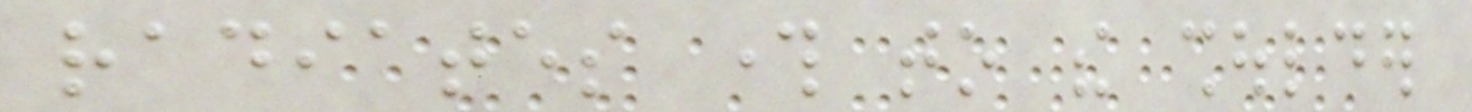radiates through to the shoulder
